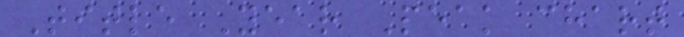Title Year Peak chart
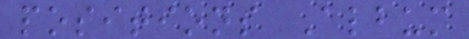positions Album
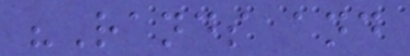"Rands and
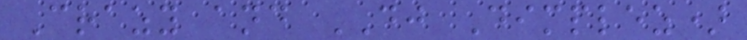Crazy and DJ Dimplez)
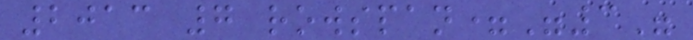2013 7 rowspan="3"
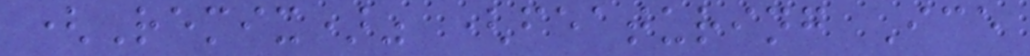(Remix)" (featuring Ice
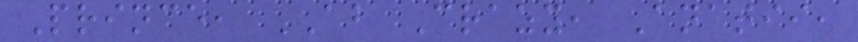Prince, AB Crazy, Anatii,
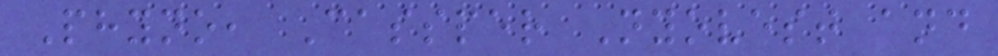Phyno, Cassper Nyovest and
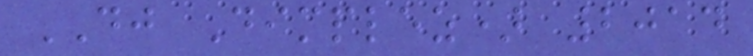DJ Dimplez) 2014
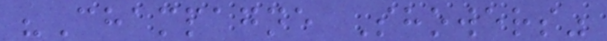"Champagne Showers"
